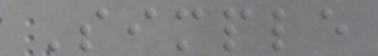Simple
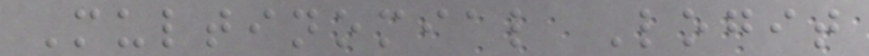Multinomial Logit
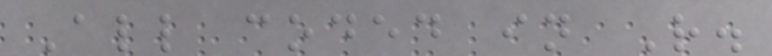All coded in R.
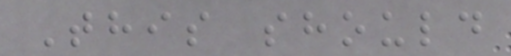This should
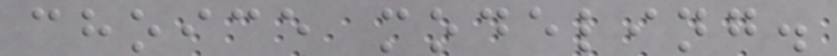choice modeling.
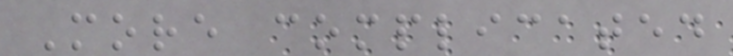More complicated
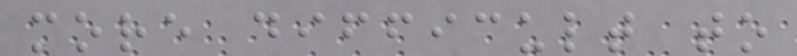more difficult to
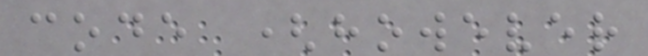code (however
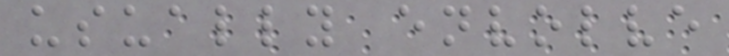usually envolve
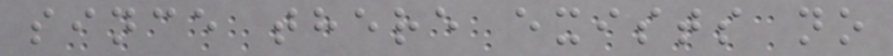since there exists no
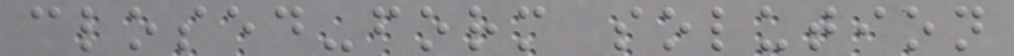closed-form solution
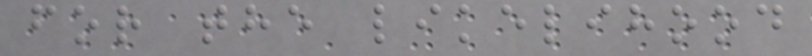for the likelihood
